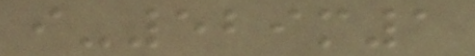i-529m1
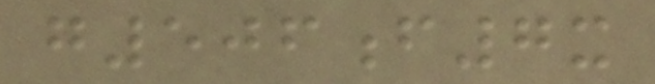g506f7x
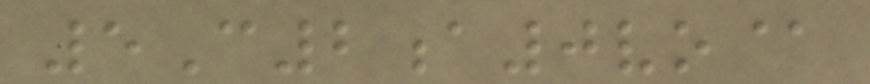5C2a0vo@
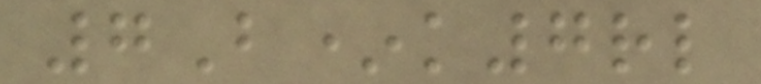7B*k7rl
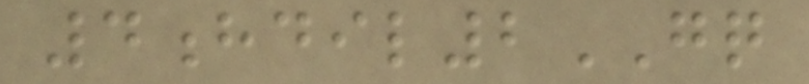4hdil2GQ
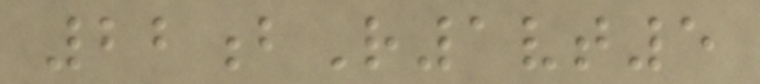22bR1vt5
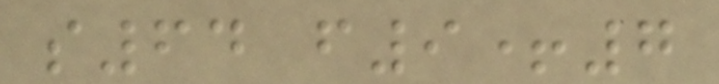s64 f9+7
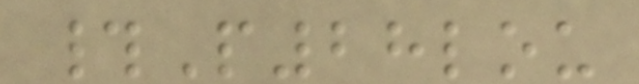#P28lou
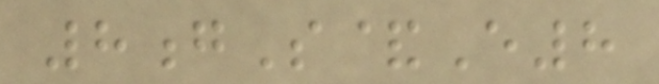8gS&E8
